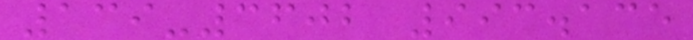139-3602 993.135
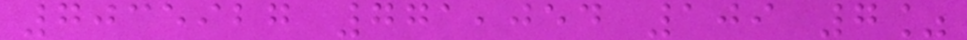7035927 771,054 109 7%
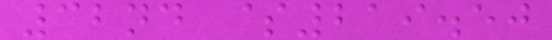32nd $219.50
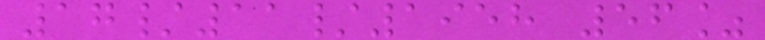17/11/1958 56%
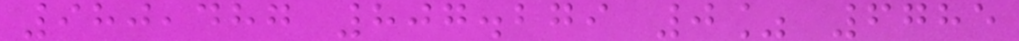980,487 807.279 0% 6785
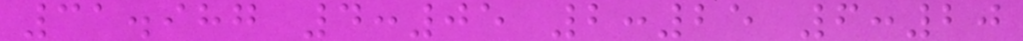31.987 4:05 2:25 6:20
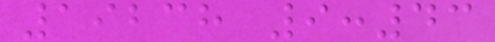19238 9:43
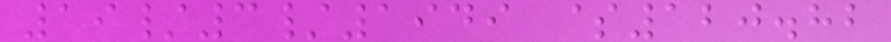19/3/1949 $120.82
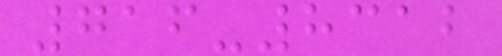716-8312
